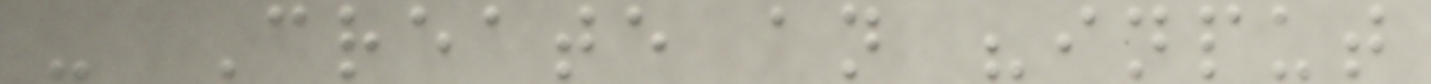- Create an "input
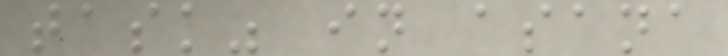task" in asana
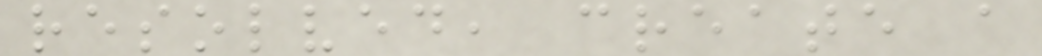resolved, create a
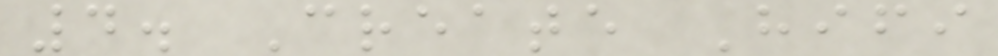4. Create Hifi
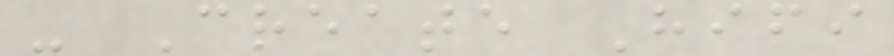- Create Hifi
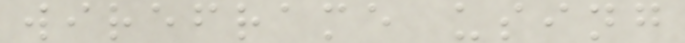wireframe using
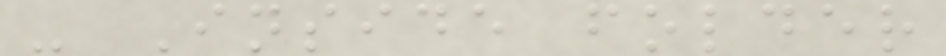- Inside folder
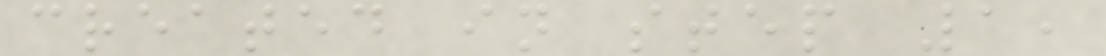created in step 1,
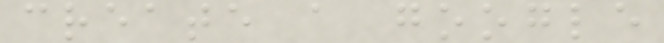create a google
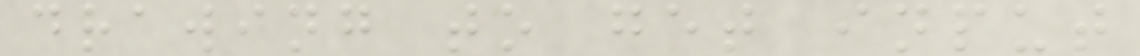drawing to get input
